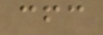cfc
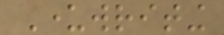Underwriting
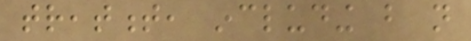treatment, including but not
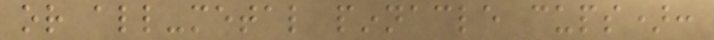or all-metal pinnacle cups):
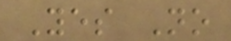Yes No
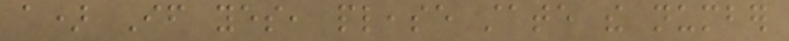a) If yes, please state the number
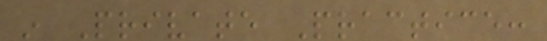in Private Practice:
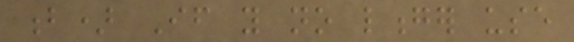b) If you no longer use
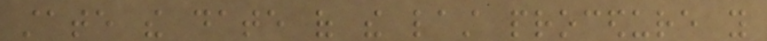state the date of the last procedure you
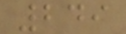249
